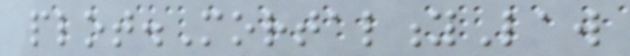plot.MortalityLaw
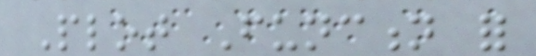Plot Function for
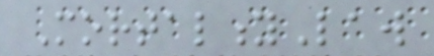MortalityLaw
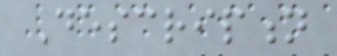Description
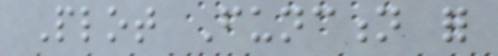Plot Function for
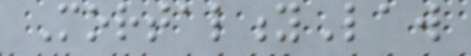MortalityLaw
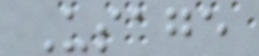Usage
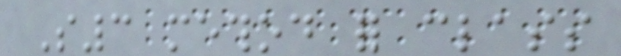S3 method for class
